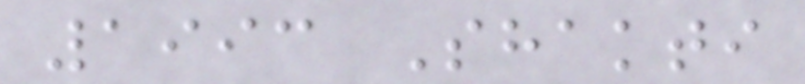1993 Shakti
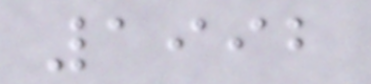1992
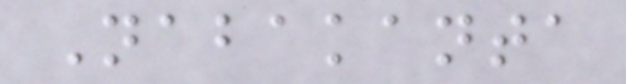Nabakanta
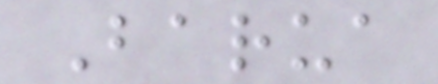Barua
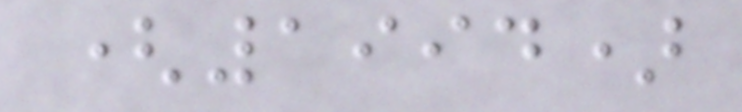(1994)
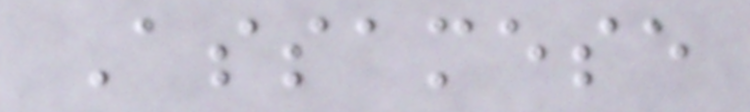Assamese
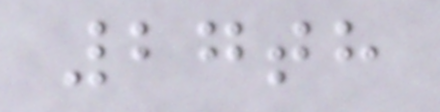27th
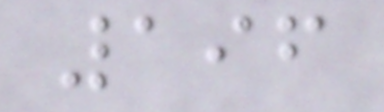196
